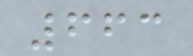663
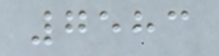7583
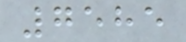7585
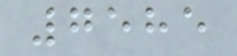7585
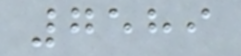7589
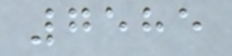7585
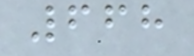668
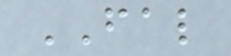FAL
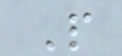P
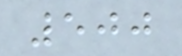500
